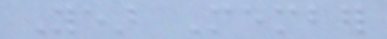Year Member
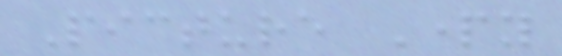Picture Party
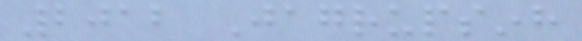2012 Jagrupsinh
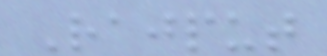Rajput
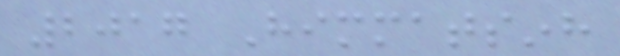2017 Himmatsinh
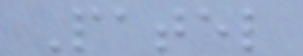Patel
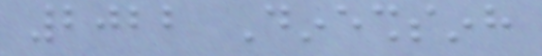2022 Dineshsinh
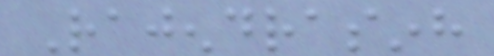Rajendrasinh
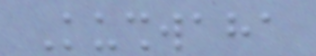Kushwaha
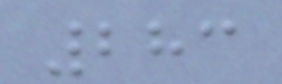283
